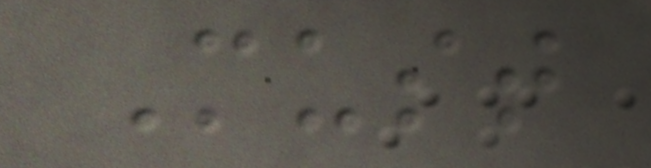Must
